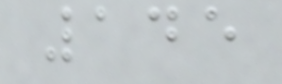145
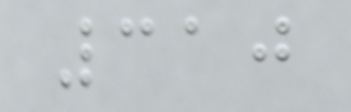310
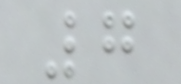7
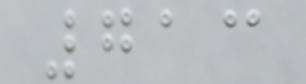713
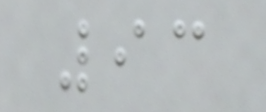93
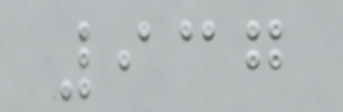937
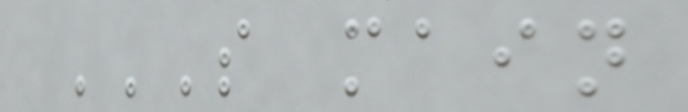S MAIN
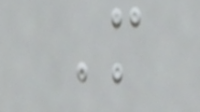M
